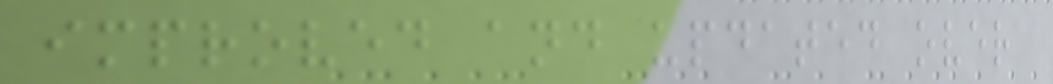improved and updated over
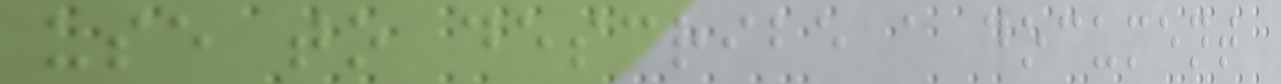use to describe a document
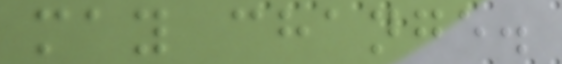may change.
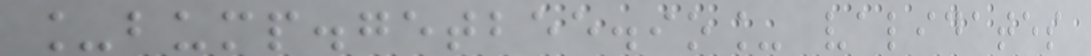_bump.getbee.io_ validates
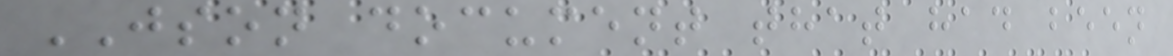JSON document that had been
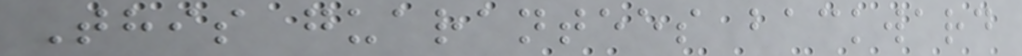This guarantees backward
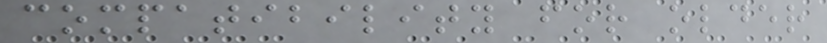compatibility for older
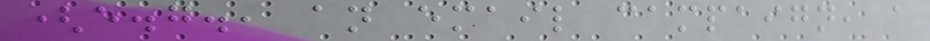(e.g., an email campaign, a
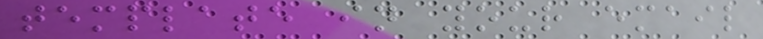template in your email
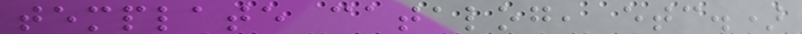template catalog, etc.)
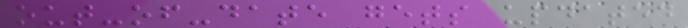out-of-date gets updated
